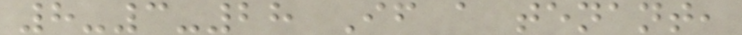8-3-28 If a tenant,
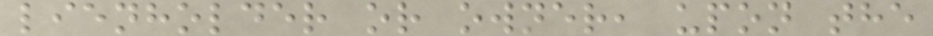lienholder or owner, upon the
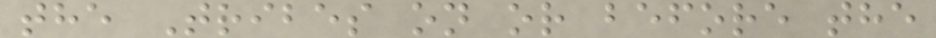the Tribes on or before the
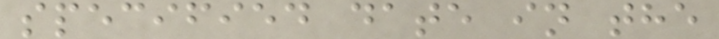specified date in the
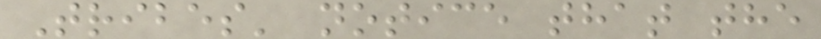Tribes' notice that the
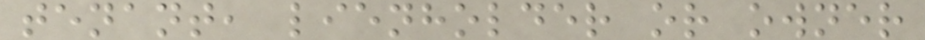tenant, lienholder or owner
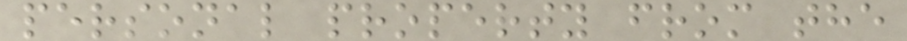personal property from the
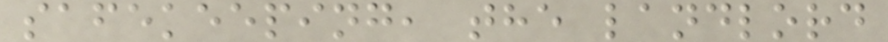safekeeping, the landlord
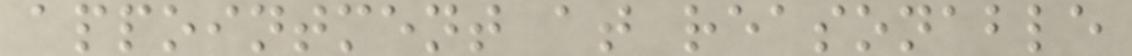appointment at reasonable
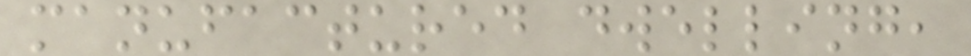manufactured dwelling,
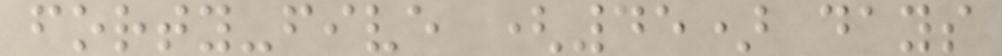forty-five (45) days
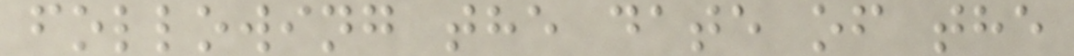following the date of the
